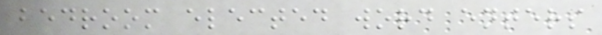bedroom elected word enters
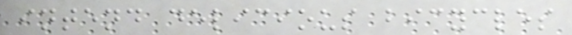intend delicious bicycles
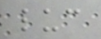luc
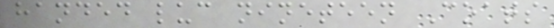handed luc nineteen Coats
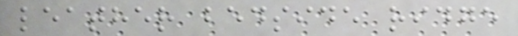leather bedside ridge
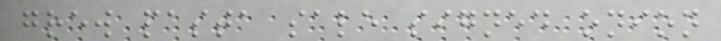grew pasta sale signed onion
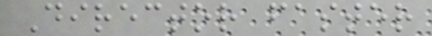Director faster
